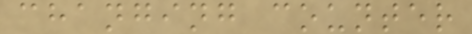changing counter
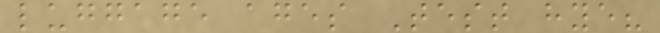luggage ages Test hye?
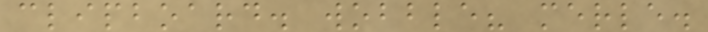clipboard. wobble? merle.
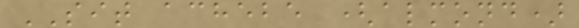SIT achebe (almond)
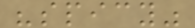"spicy"
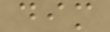dim
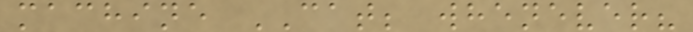machine CAT; whenever?
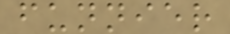funnier
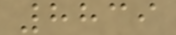8839
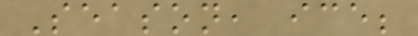Season, ice;
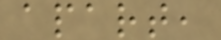apart,
